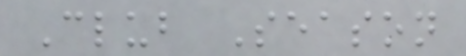Club Season
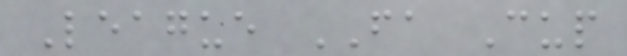League FA Cup
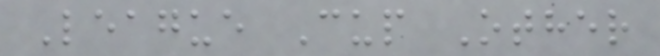League Cup Other
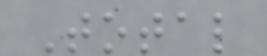Total
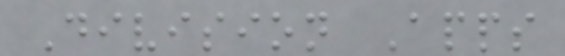Division Apps
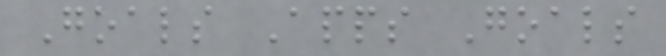Goals Apps Goals
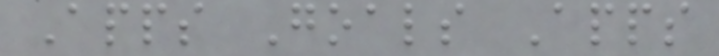Apps Goals Apps
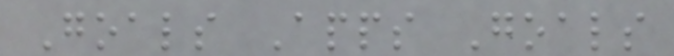Goals Apps Goals
